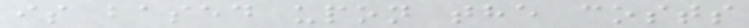is based upon the costs
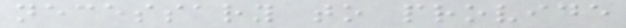necessary to provide
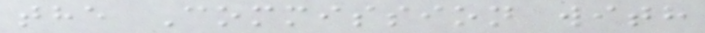the Commission with
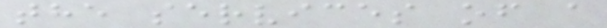the services of a
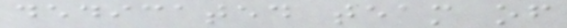dedicated team of
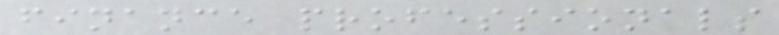finance professionals
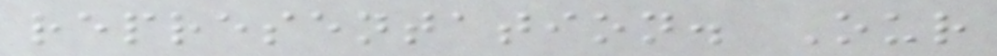representation. Our
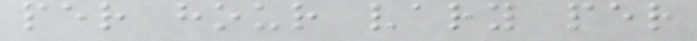per hour vary per
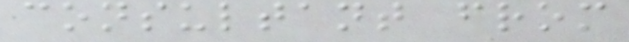consultant from
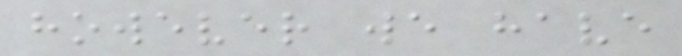however we have
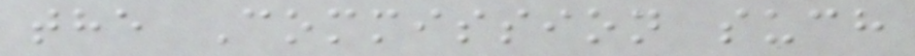the Commission such
